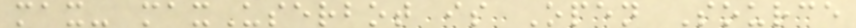max- maxUserbot is Open Source
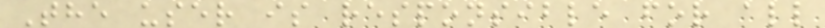The user is responsible for all
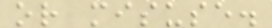or misuse.
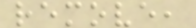remove,
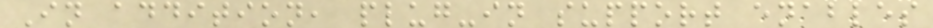In addition, plug-in support enables
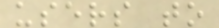users to
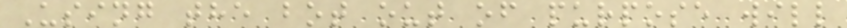Using the bot out of purpose will
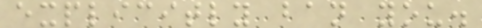explicitly ban you.
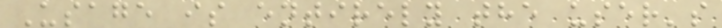Usage is entirely the user's
